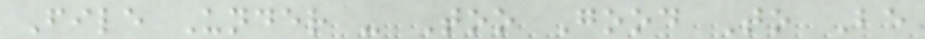File Under - Too Good To Be
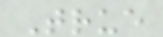True
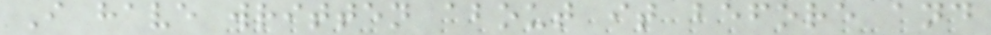I have written about it before and
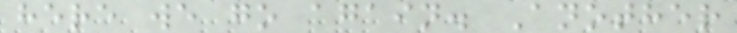here we go again. Another
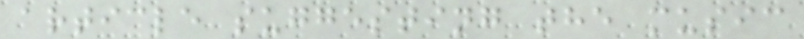article suggesting the music
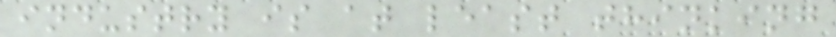industry is at least thinking
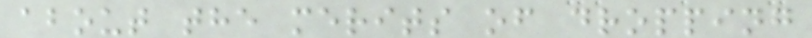about the merits of dropping
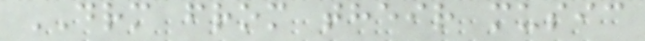DRM from their music
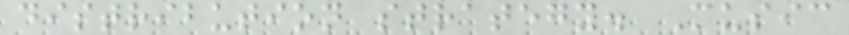distribution strategy. Music
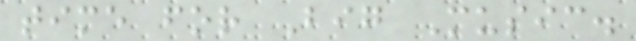time for Big Music.
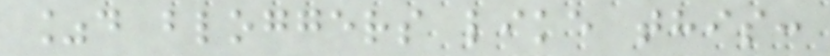%d bloggers like this:
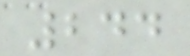244
